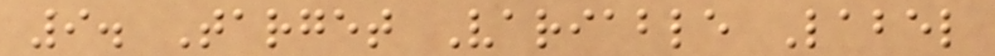9. Target Variable Label
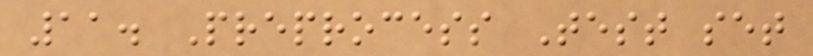11. Preprocess Test set
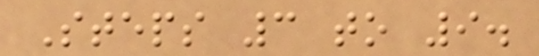Steps 3 to 9.
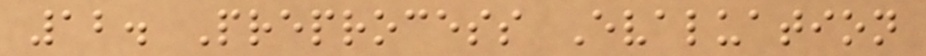12. Preprocess Evaluation
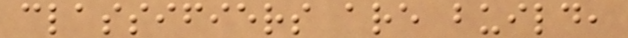classifiers are build,
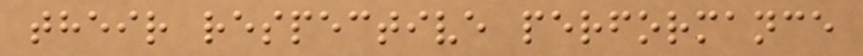their respective performance
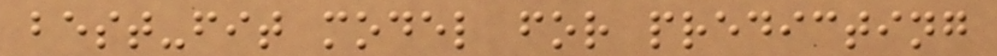best-fit model for predicting
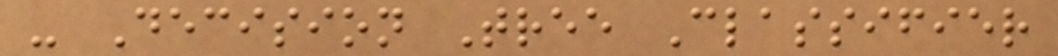- Decision Tree Classifier
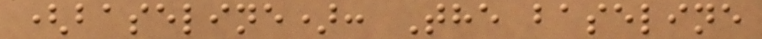(baseline): The baseline
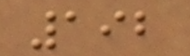192
